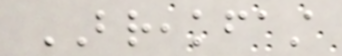BREAKFAST
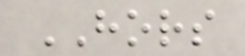HORS
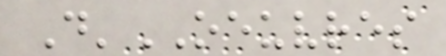D'OEUVRES
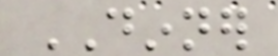DINNER
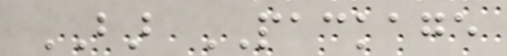BAR PACKAGE
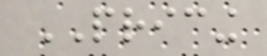PRICING
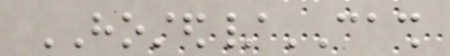HOSTED/CASH
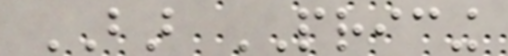BAR PRICING
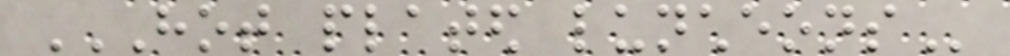HOT PLATED LUNCHEONS
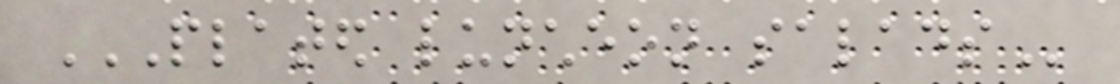PLATED LUNCHEON SALADS
